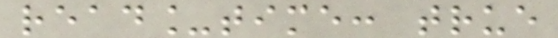read_time: true
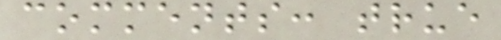comments: true
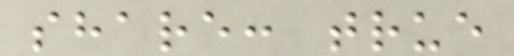share: true
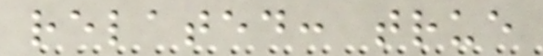related: true
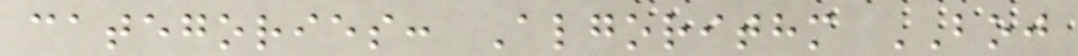categories: Algorithm BOJ
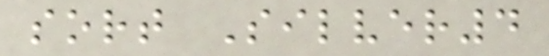sort Silver4
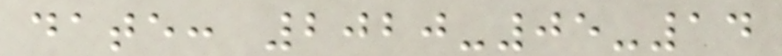date: 2020-05-14
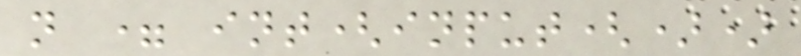n = int(input())
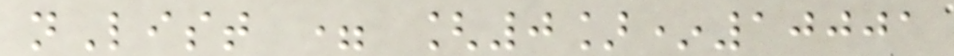nList = [0]*10001
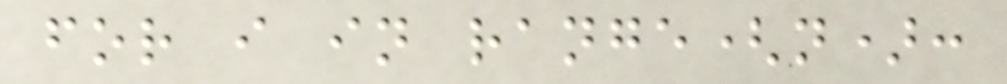for i in range(n):
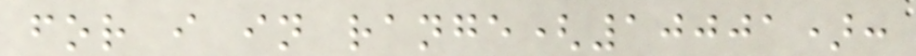for i in range(10001):
